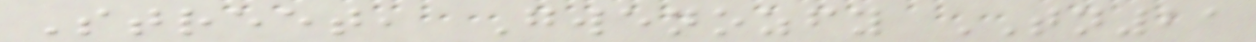Street, Gwenozfy TN21
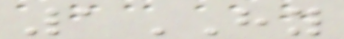1HY
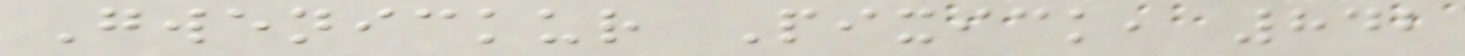Gwenickur Pixick, 842
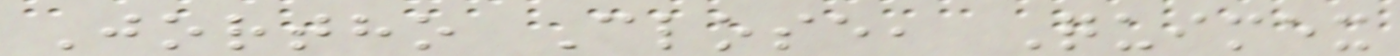Jortho Close, Quimex
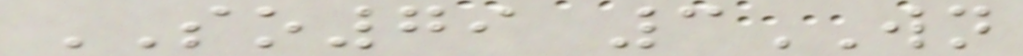SO79 3WN
